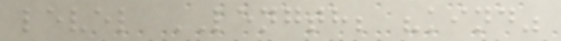level LENGTH; "kind"
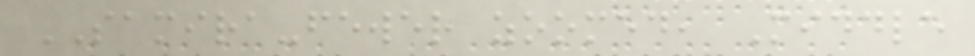SAMIRA-fewer zoomed, Middle
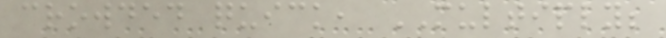crowded quick, MULTIPLY;
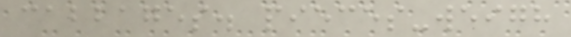cabbages. pieces-weigh
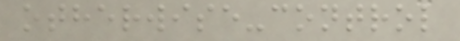otherwise-control
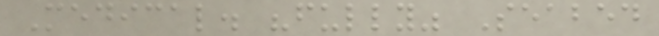Medical. "fully" Seabed
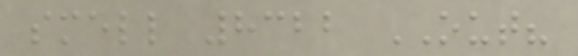smell 8322 OUT?
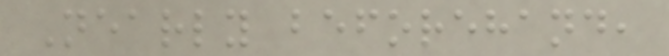Nearly beforehand,
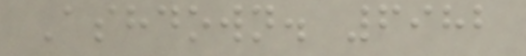Ashdown. 6982
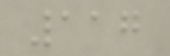117
